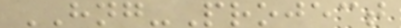HNG-Project
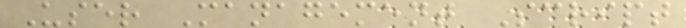User Management Script
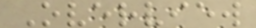Overview
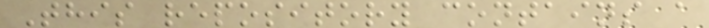This repository contains a
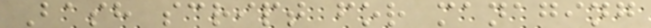Bash script for managing
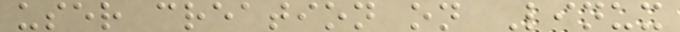user creation on Linux
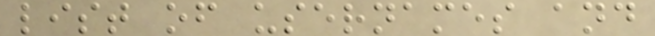list of usernames and
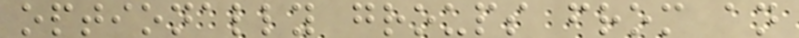optionally groups from an
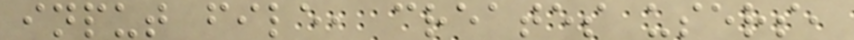input file, creates users,
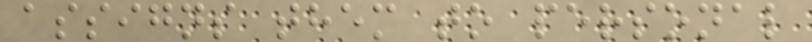assigns them to personal
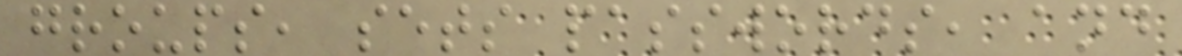groups, sets passwords, and
